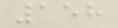158
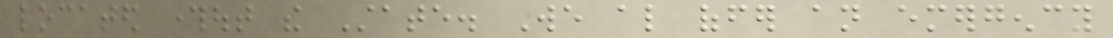located throughout the State. We also offer an emergency
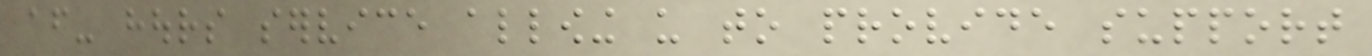after- hours service allowing us to provide support
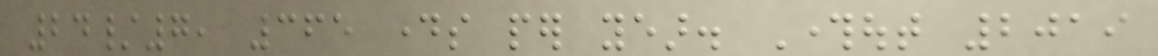24/7, 365 days per year. Throughout 2019
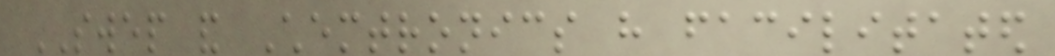SWEP and Chemtronics have facilitated
